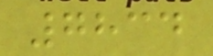7834
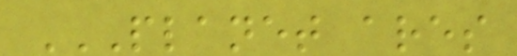PLANET ARES
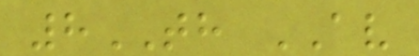8TH AV
